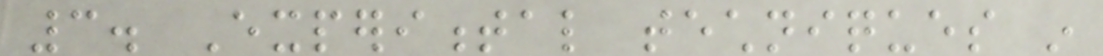3. Experimental techniques in
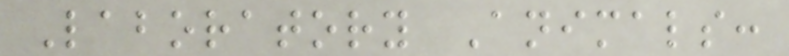Laboratory Animals:
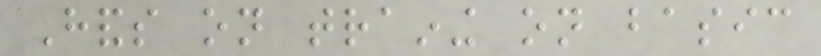Hands on training on basic
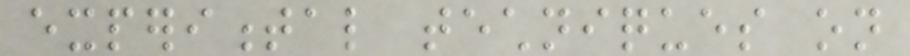experimental techniques on
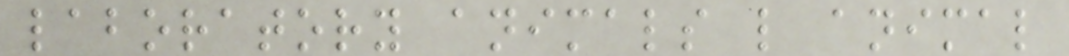laboratory animals like animal
